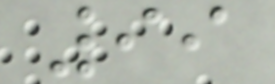99
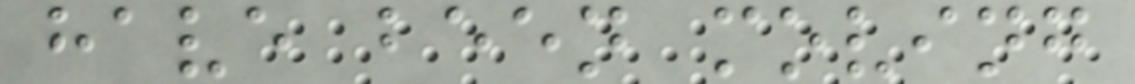have been moving
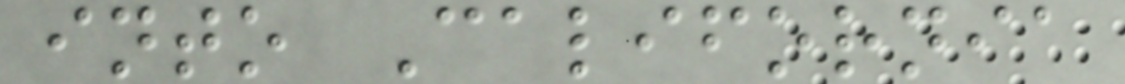into California
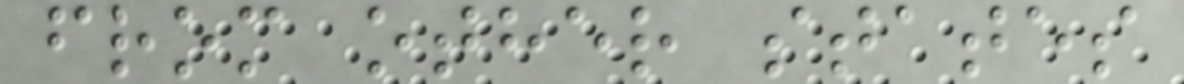from other states
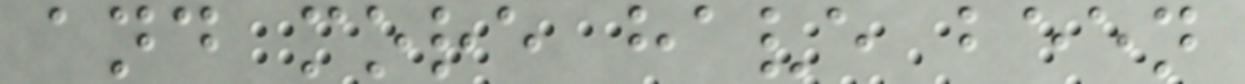and more have been
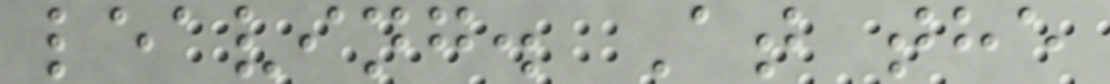leaving. At the
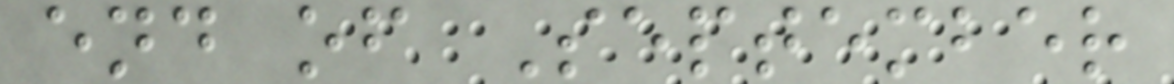end of September
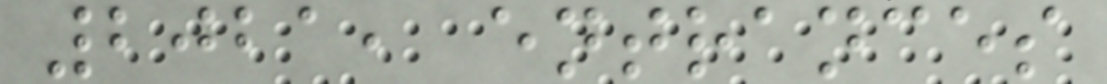2021, entrances
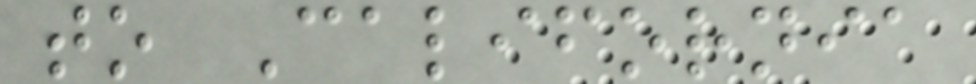to California
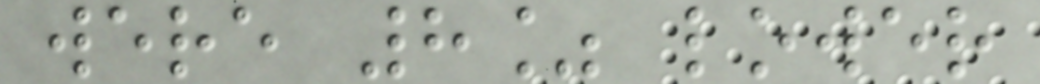were 8% lower
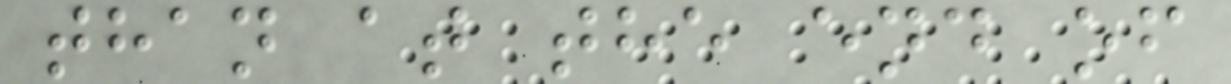than at the end of
